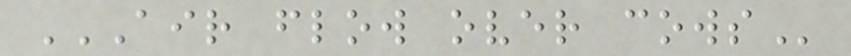AIR FLOW OVER COWS
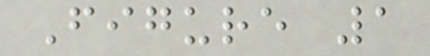Figure 1
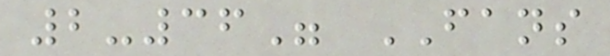2-36" FANS
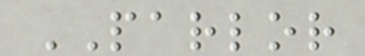PARLOR
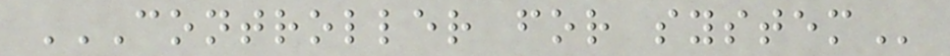CONTROLLER FOR SYSTEM
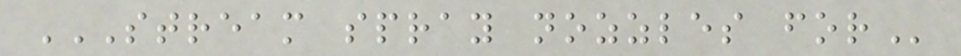STREAM SPRAY NOZZLES FOR
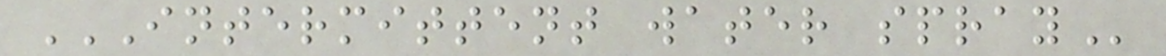INTERMITTENT WATER SPRAY
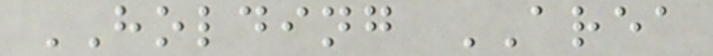HOLDING AREA
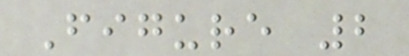Figure 2
